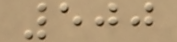500
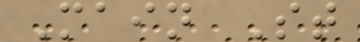Main St
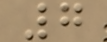7
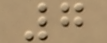7
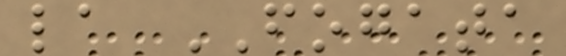la FOGATA
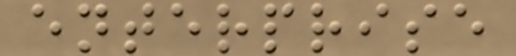enterprise
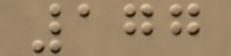177
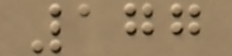177
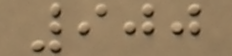900
